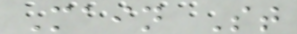Main St
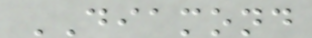DIAMOND
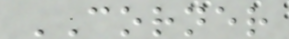CORNER
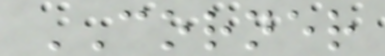CORNER
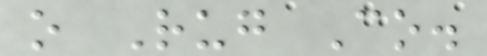o Rug Co.
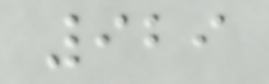929
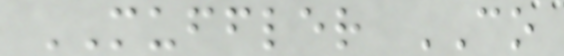MUFFLER CO
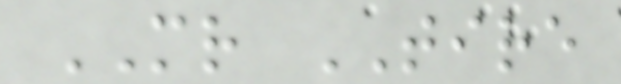MR TIRE
